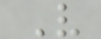V
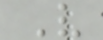V
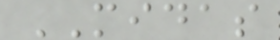MIDAS
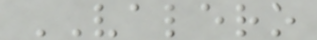VALERO
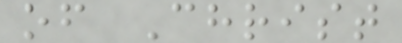of Christ
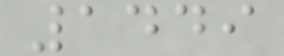1449
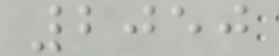2050
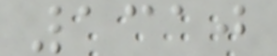1310
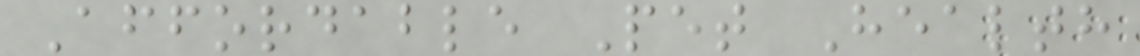Affordable Pet Health
